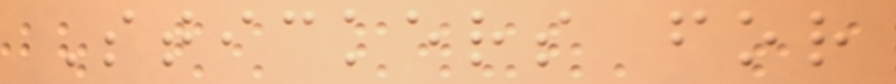Stickers for
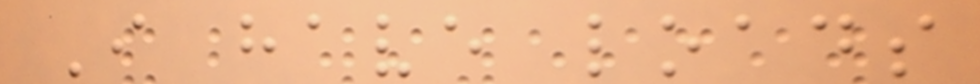I have loads
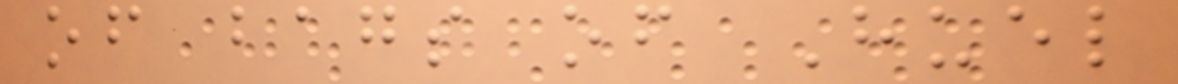of bags of Huel
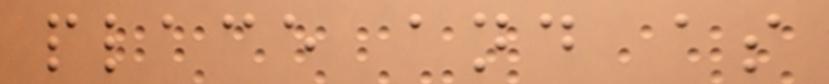place and as
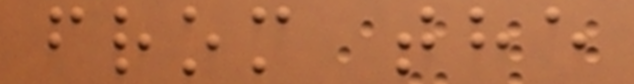from the
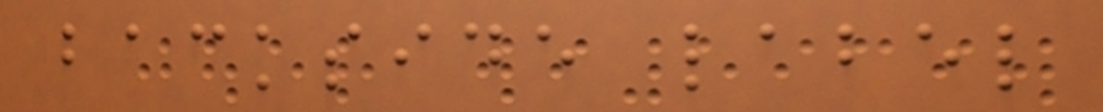backside label
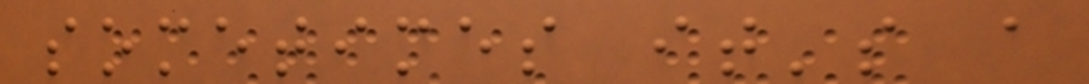sometimes it's a
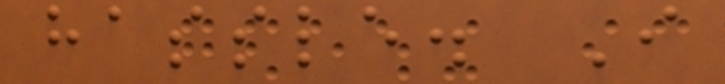hassle. I
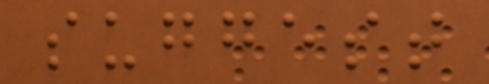suggest
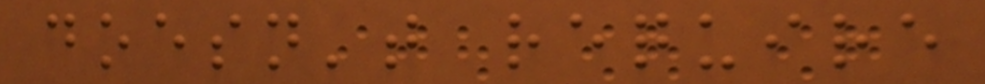doesn't require
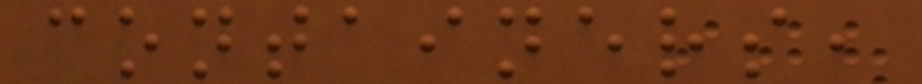containers,
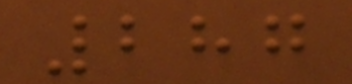287
